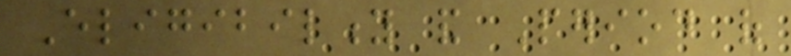Eligibility and Period of
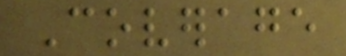Coverage
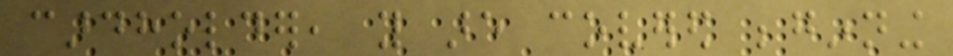cardholder, you are covered beginning
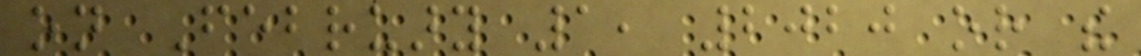on February 1, 2020 or the
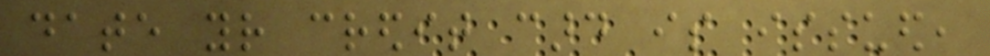date your credit card is issued,
